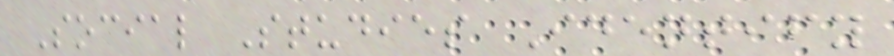Social Studies Identify
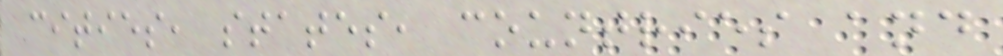cities, states, countries and
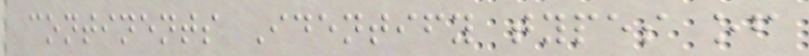continents Identify types of
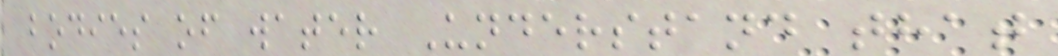bodies of water Understand that
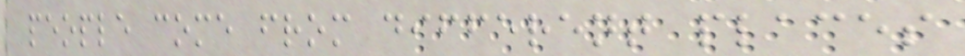people come from different places
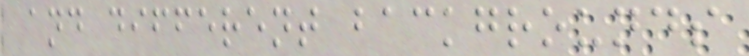and different backgrounds
